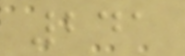241
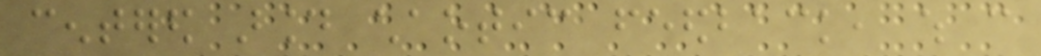centered around chaotic feedback, which can
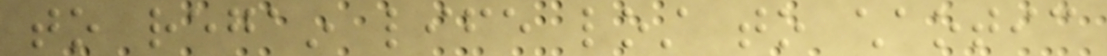to regain life lost to chaotic
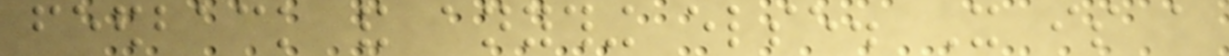feedback and anything else. It is a
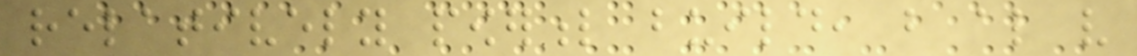relatively powerful build, but also very
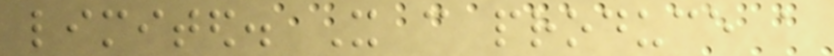limited. It can produce a
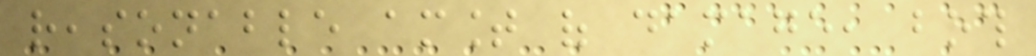reasonable amount of damage, both
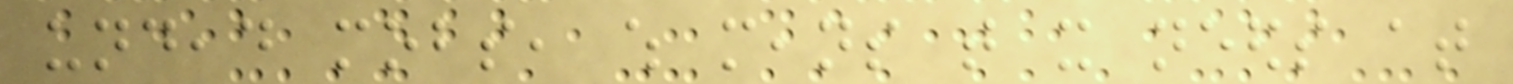undead mobs, which means that it needs at
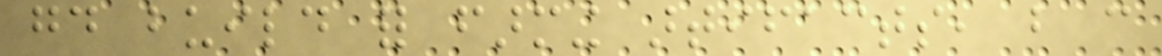good build for farming artifacts, but can
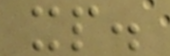xp.
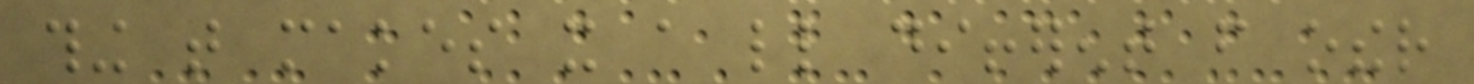thing that makes it a little different from other
